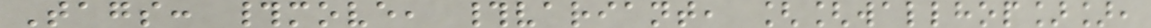Tags: #move, #variant, [[wallhop]],
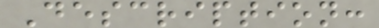Description:
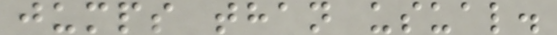jumps than usual.
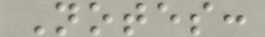Notes:
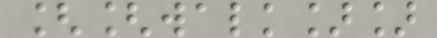[[walk]]
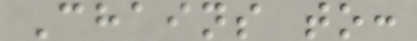Chains to:
